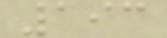193
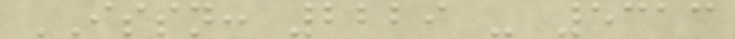ISSN: 2229 - 5313
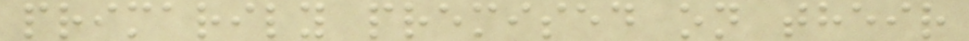primarily premised on their
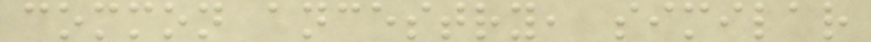common ancestry, similar
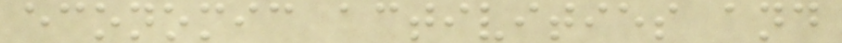economic activities and
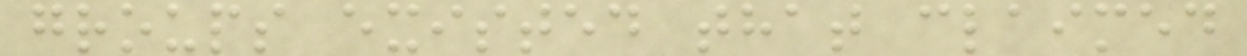groups existed that claimed
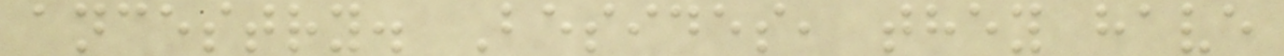ancestry. Besides, they have
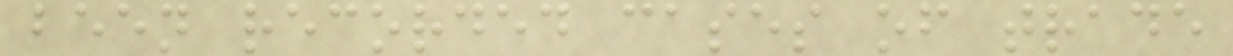been recorded cases of trade
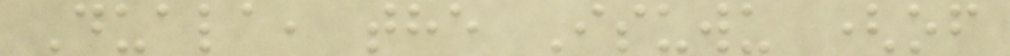Duala, the Isuwu (of
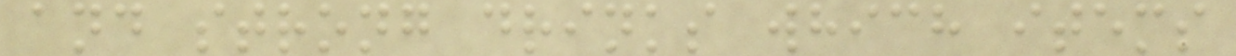and strong drinks which items
